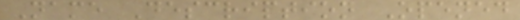Name Description Opened
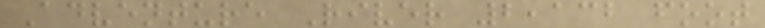Adventure River 2,132 foot
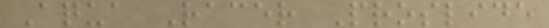Aqua Racer Proslide
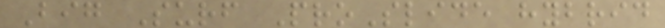Big Surf ProSlide hybrid
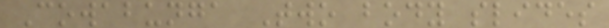Cowabunga Two body slides
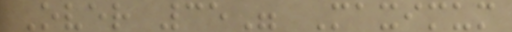Over 35" Maximum
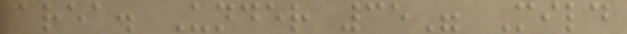area. Under 35" Mild
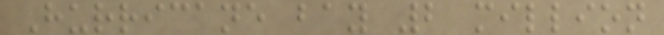Hurricane bay 2 million
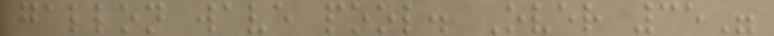gallon wave pool. Over 35"
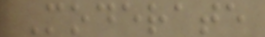Moderate
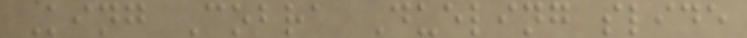King Cobra Dueling slide
